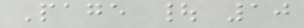Page | 10
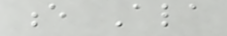e Ala
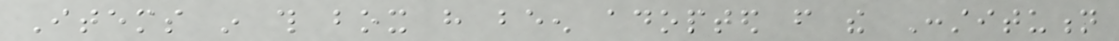Items in this box have been adopted from the Constitution
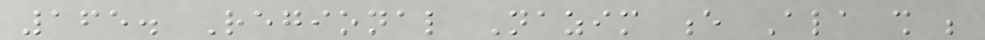165. Regional Nazim e Ala shall be
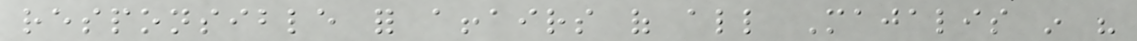responsible for affairs of all Majalis in his
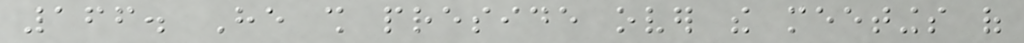166. He shall preside over the meetings of
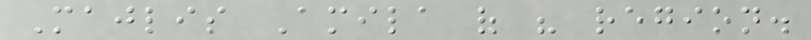Majlis Amila of his region.
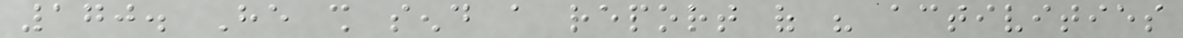170. He shall send a report of his activities
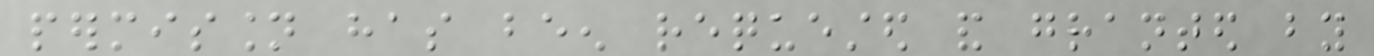permission has been requested and granted by
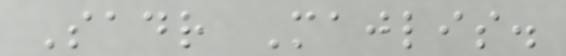Sadr Majlis.
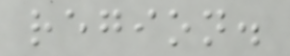region.
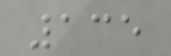135
